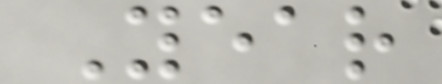Year
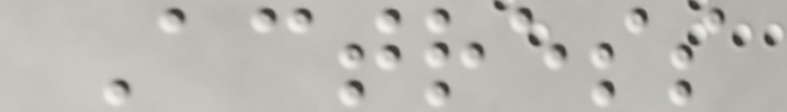Actress
